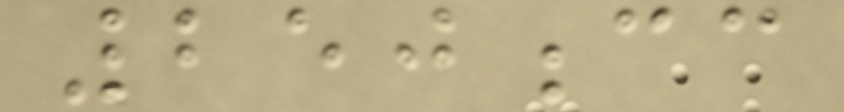250cc
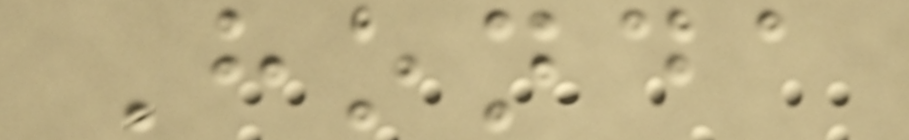Honda
